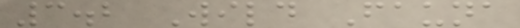3.2 Wild Fauna
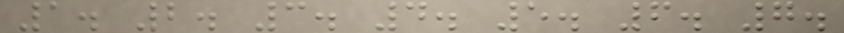1. 2. 3. 4. 5. 6. 7.
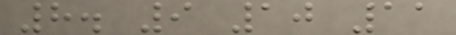8. 9 10 11
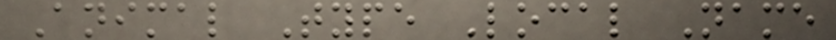Animal Type Local Name
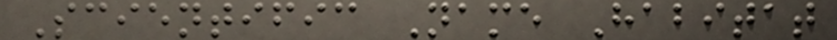Scientific Name Habitat
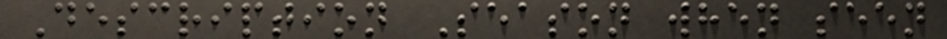Description Season when seen
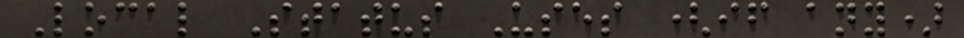Local Status Uses (if any)
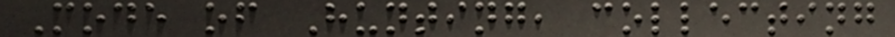Mode of Hunting, collecting
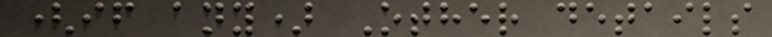(if any) Other details
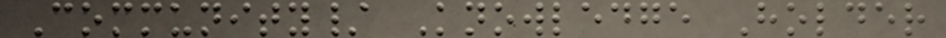Community/ Knowledge Holder
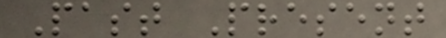Past Present
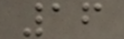16
